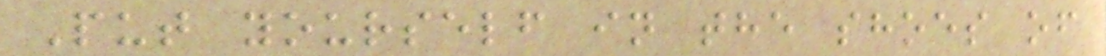Put yourself in the shoes of
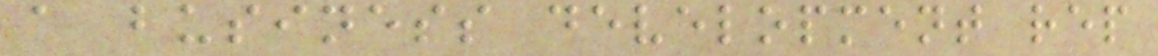a business development rep
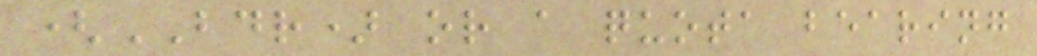(BDR) or a quota bearing
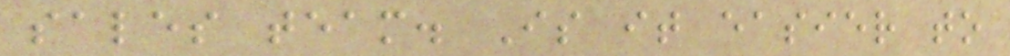sales team. Is it easier to
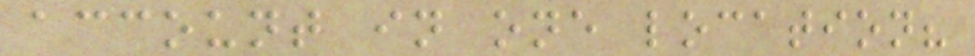account in one location?
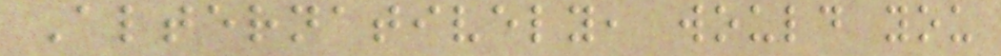Alternatively, would you
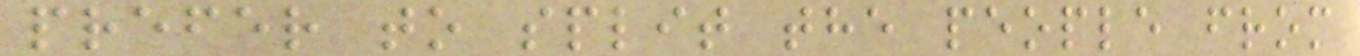prefer to split the people from
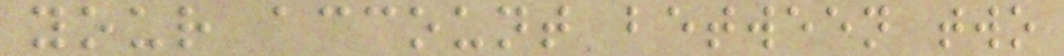your account between two
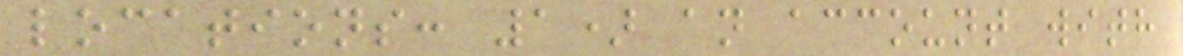locations: 1) an account with
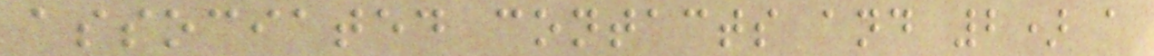associated contacts and 2) a
